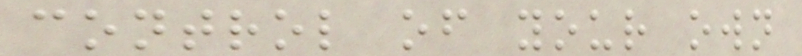control of your own
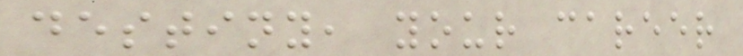destiny, your career
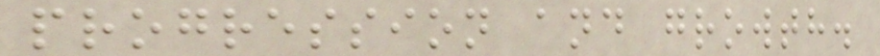progression and growth.
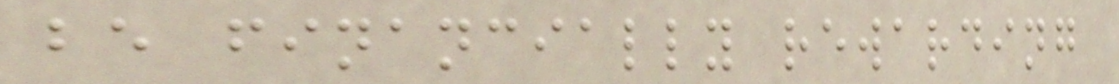be financially rewarding
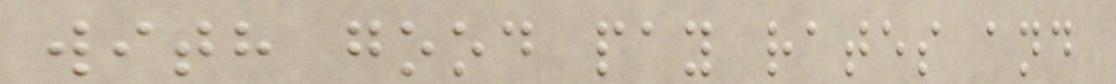with good pay rates and
